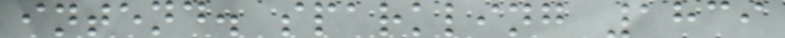intend. sparkling 1839
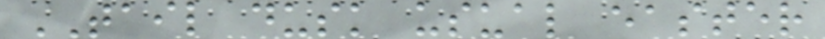TAIL dusk usual easter
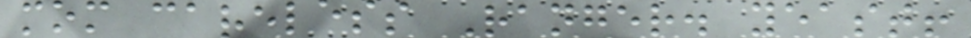mom careless Ranger. yeast!
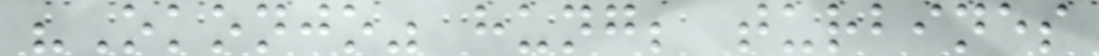"Okonjo" hung; turbines
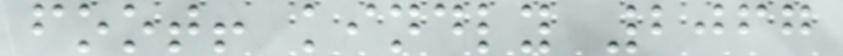foot! kindly 2067
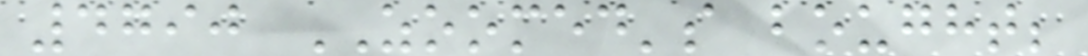4790 ZOOMED's bought;
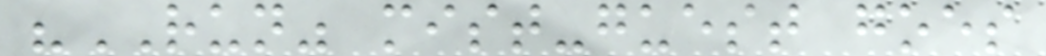"RUN" mist-guest goes
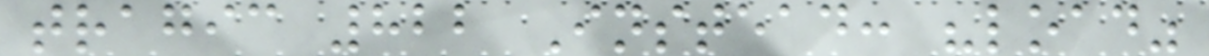tragic 822 Instead: "load"
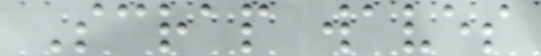Scrap waves
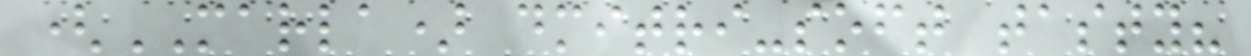(MARLA) dmitri-soft tasty?
